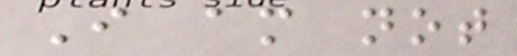I am not
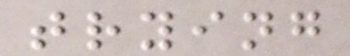trying
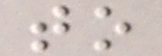to
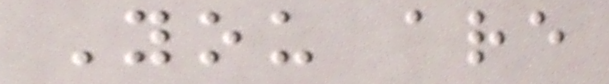You are
